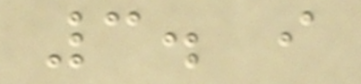3. i
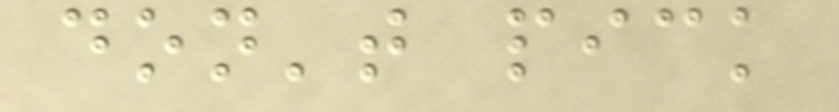don't pick
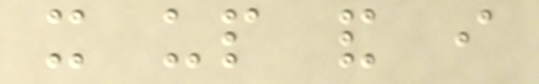it up and i
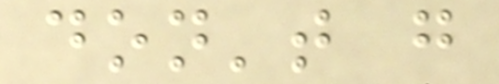don't go
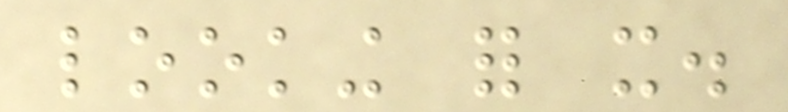looking for it.
